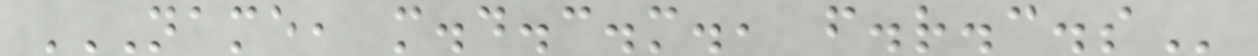NAME, M.D.C.M., F.R.C.S
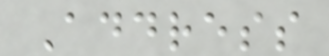Address
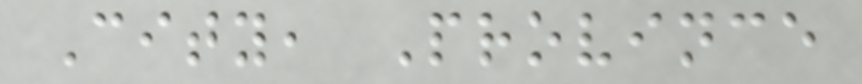City, Province
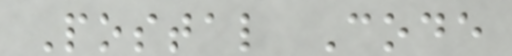Postal Code
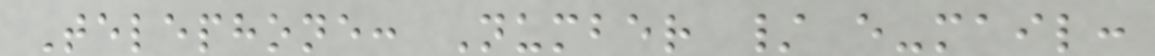Telephone: Number / e-mail:
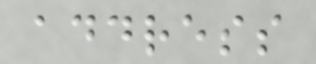address
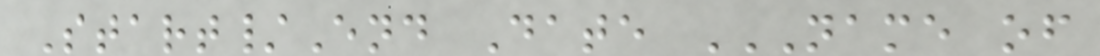Start/End Date NAME OF
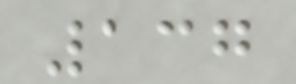137
